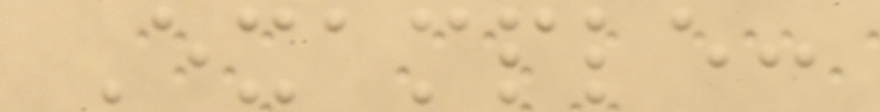Example:
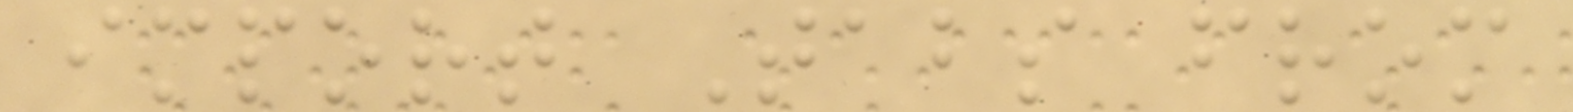import Tabs from
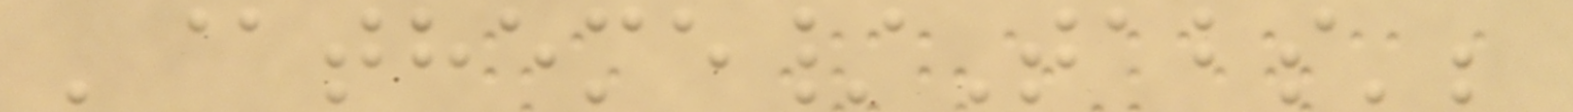'@theme/Tabs';
